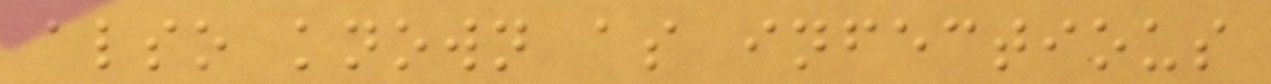also known as infectious
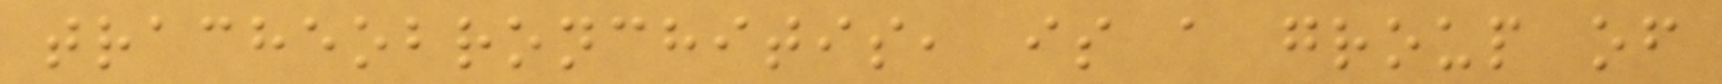tracheobronchitis, is a group of
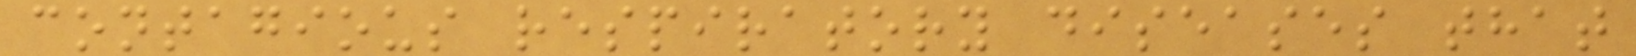contagious respiratory diseases that
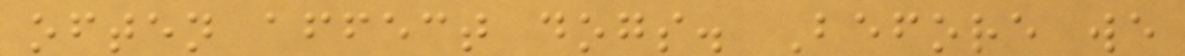often affect dogs. Before we
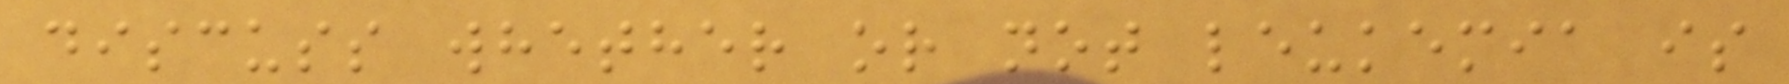discuss whether or not leukemia is
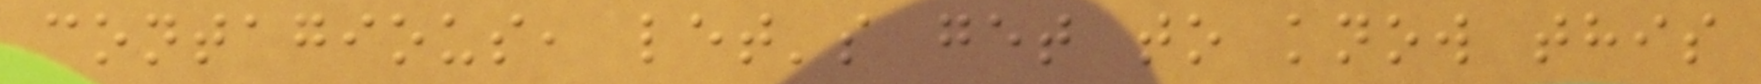contagious, let's get to know this
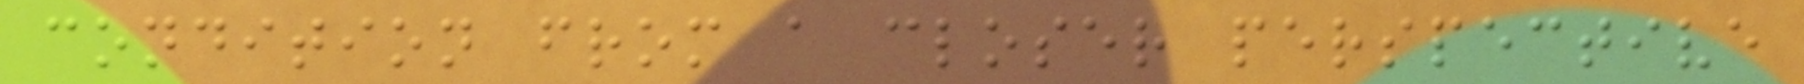condition from a closer perspective
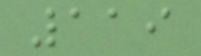119
